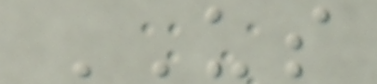US
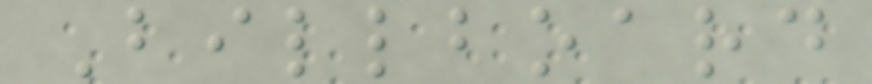Billboard
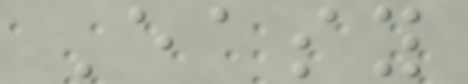Easy
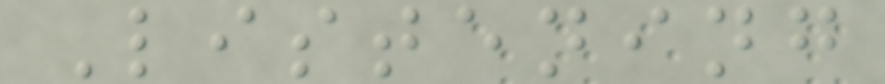Listening
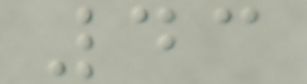43
